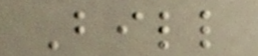Bill
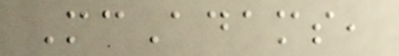McAdams,
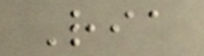Ria
